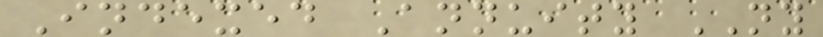Indexed Annuity NY
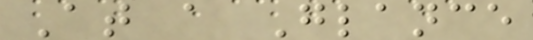At a Glance
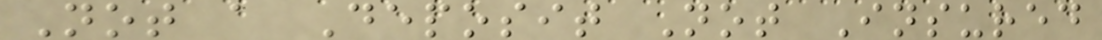Not a Deposit Not Insured
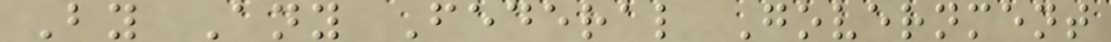By Any Federal Government
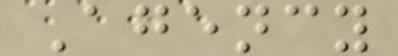Agency
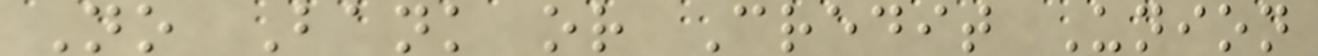No Bank or Credit Union
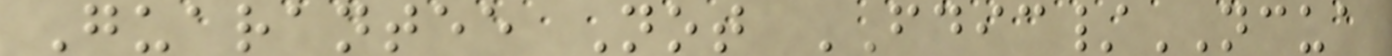Guarantee Not FDIC/NCUA
